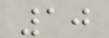10
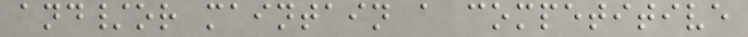and/or maintain a competitive
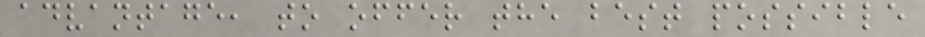advantage, to offer the best possible
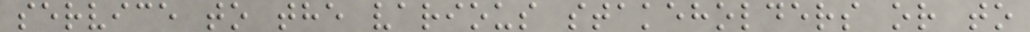service to the various stakeholders or to
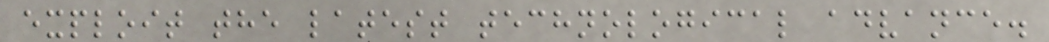exploit the latest technological advance.
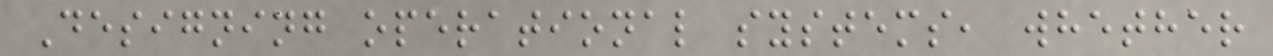Designing operational systems, whether
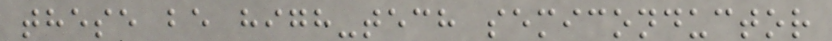these be high-tech semiconductor
